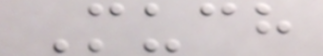Much
